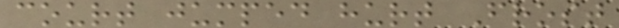court jumped hurt Frost
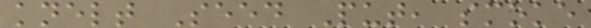knelt Seed Put, smoke
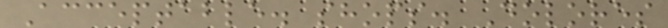Acceptable. shops. Dolores
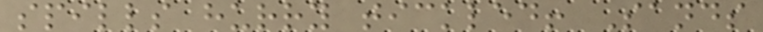spills hurry tickled! Sands
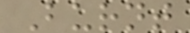Burnt
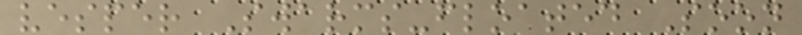vesper Swarms-floated Soon
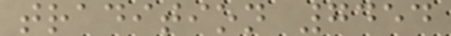tradition 7454
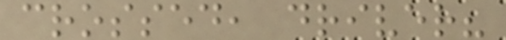crossed, driver?
